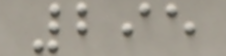295
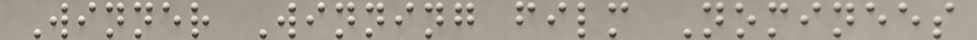Winner Winning film Nominees
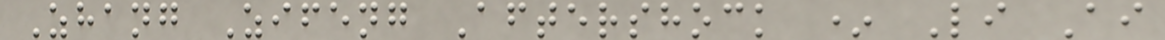Zhang Zifeng Aftershock * Li Ai
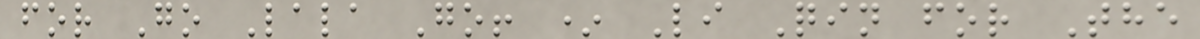for Go Lala Go! * Li Qin for The
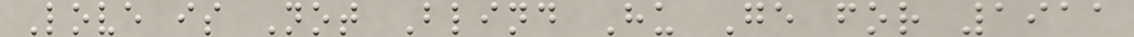Love is Not Blind Hu Ge for 1911
